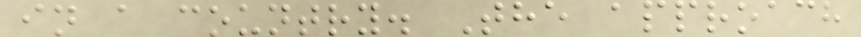in a country. The approach
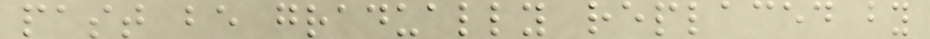past be gradually replaced by
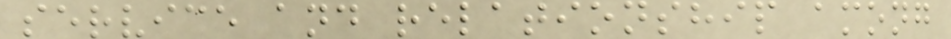service and relationship among
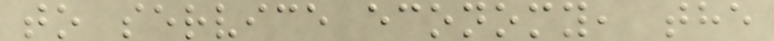to service economy, the
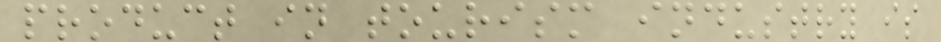product in tourism industry is
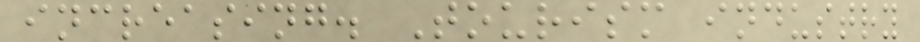increasing. Tourism industry
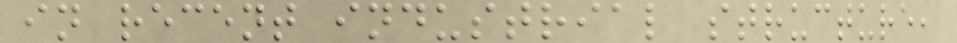in recent industrial structure,
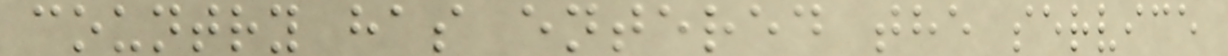country has entered the service
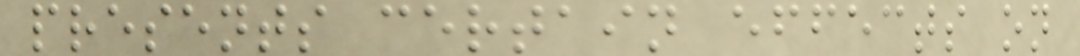presents certain effects on
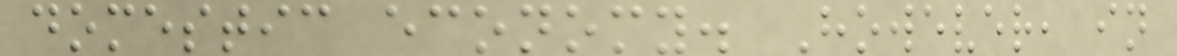domestic economy. However, in
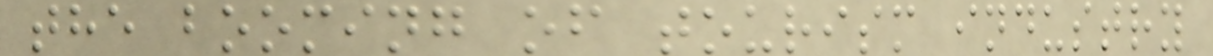the booming of tourism industry
